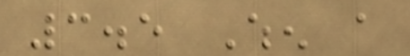3.5 When a
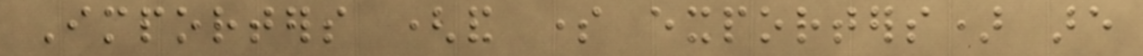Importers (and some exporters) are
